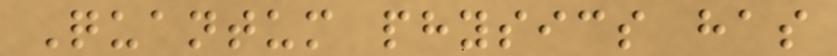Quantum physics has
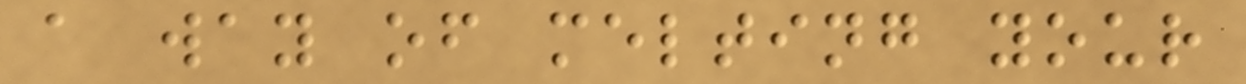a way of melting your
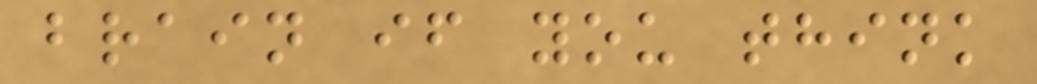brain if you think
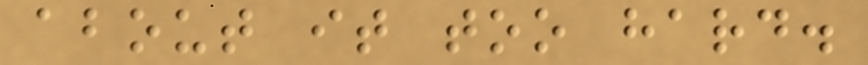about it too hard.
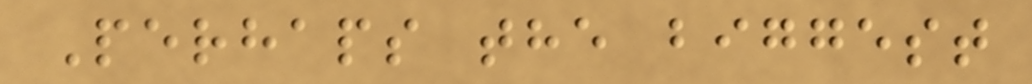Perhaps the biggest
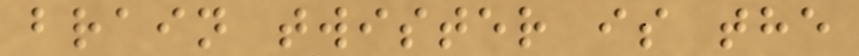brain twister is the
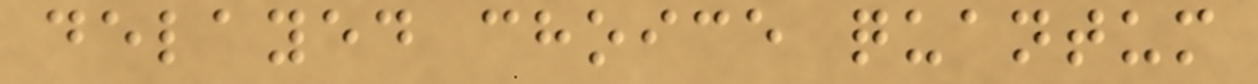delayed choice quantum
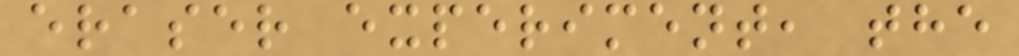eraser experiment, the
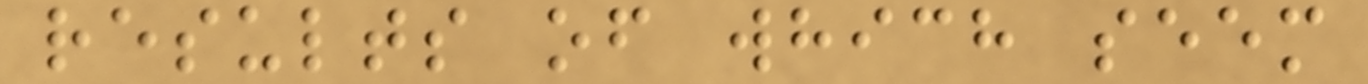results of which seem
